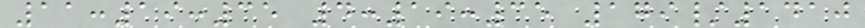11:19:35 4:19:35 179/1410
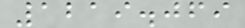1219.069
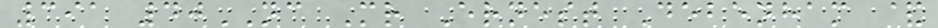391 40NC Mr Ernest Debenham &
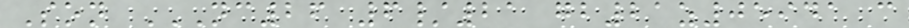Son NC26 6/21 GB21Z05941 C
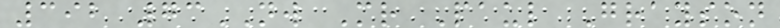392 73NW Mr Paul Grayson
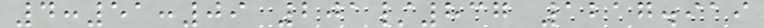4:51:09 201/837 1217.919
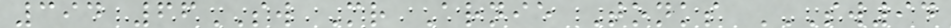394 66SW Mr Arnie Tonks SW94
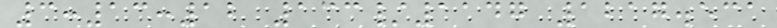3:13:12 133/1147 1217.531
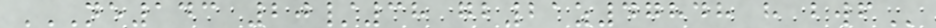NE143 20/38 GB21Z47848 H BWF
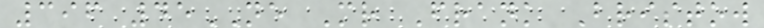396 45NE Mr Frank Bristow
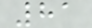81
